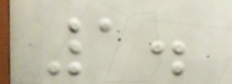1.
